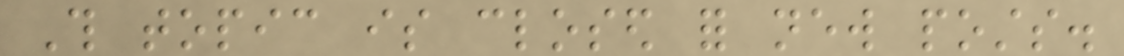This topic is closed for new posts.
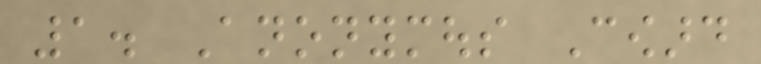1. Anonymous Coward
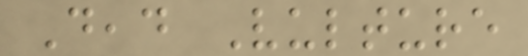Dead Vulture
